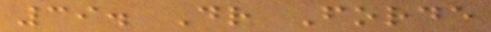39. Dr Forde
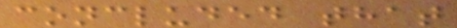concluded that
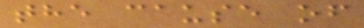the cause of
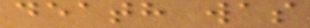death was
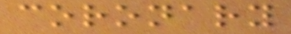coronary
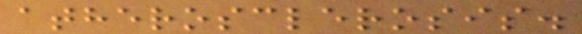atherosclerosis.
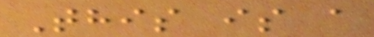This is a
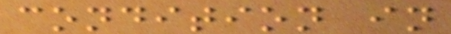condition in
